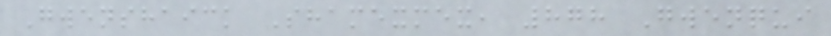Gwenshaick Shamexmex, 878 Gwenqui
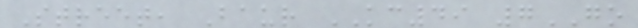Street, Baur KC49 7GO
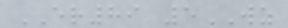ER89 5WZ
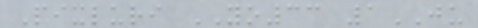Pixluri YO33 1JU
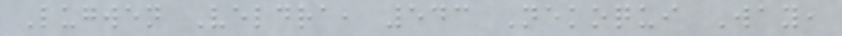Lugwen Veldra, 543 Nekoqui Way,
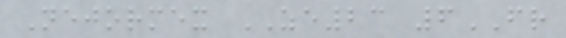Nejormex ZE23 6FR
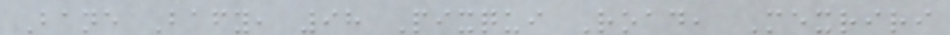Bane Bafy, 98 Pixqui Road, Mexriri
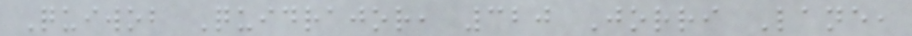Quiwob Quidrajor, 320 Jorri Lane,
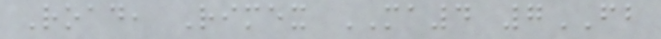Road, Rimex MA4 7FB
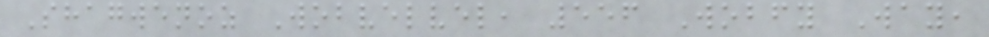Shagwenoz Wobvelvel, 556 Wobfy Way,
